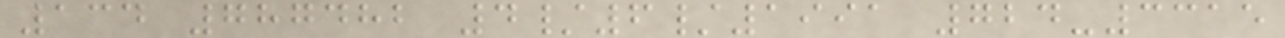134 787482 4/6/1991 724-3315
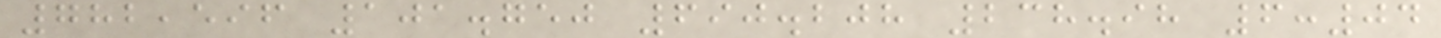782,596 101.750 690.208 238.98 6:04
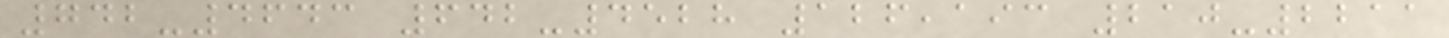742-4643 642-4528 126,193 210-2211
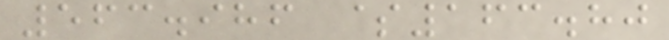563.986 $163.80
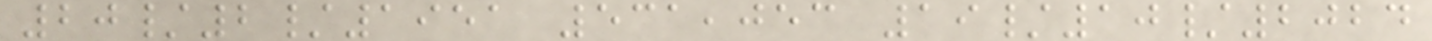20/2/1951 531,053 19/10/2024
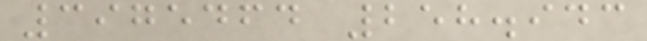3975464 258.943
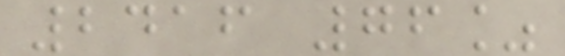2416 76%
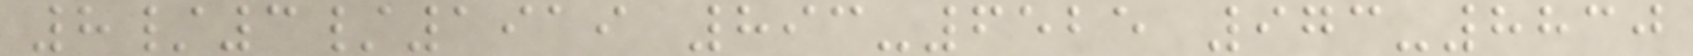8/3/1919 893-6525 973-8830
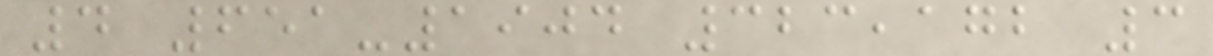4 651-1904 323,172 3
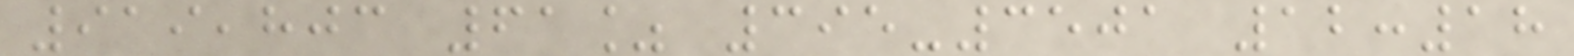919,803 61% 395-3501 12:18
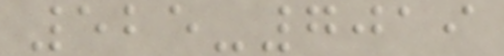525-7019
